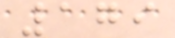179
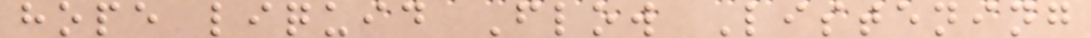hope liquid Flow Listening
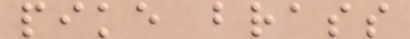pike brass
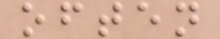often
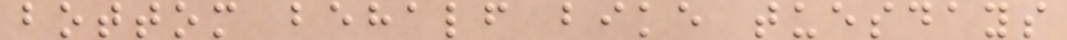bottom behalf bike tuesdays
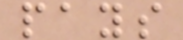pays
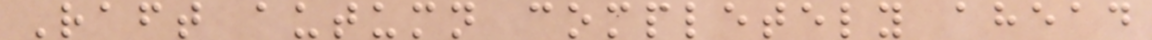Raft autumn completely ahead
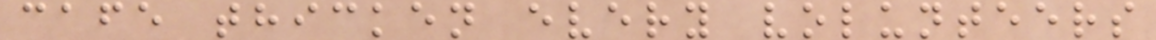cafe thicken every volunteers
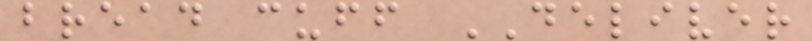bread cuff DELIVER
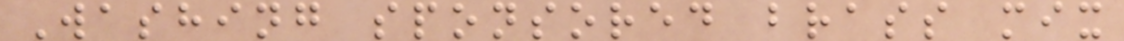Washing sponsored brass mix
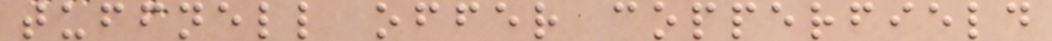tuffnell offer copperfield
